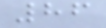86
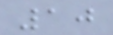10
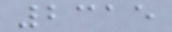2315
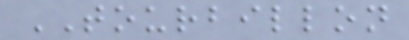TOURBILLON
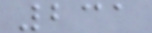231
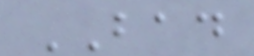BAD
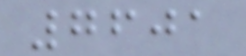7601
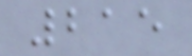215
